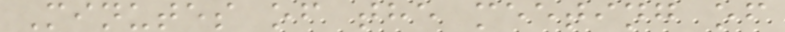Minutes of the meeting of
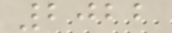2022
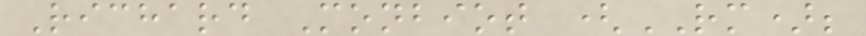Richard Monbiot (RM);
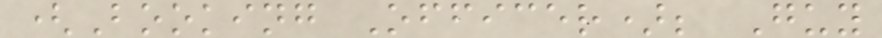(Booking Officer); Guy
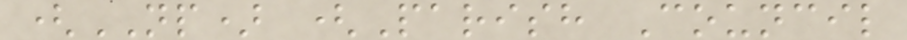(NP) (Parish Council
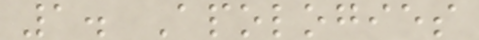1. Apologies
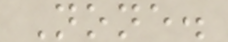None.
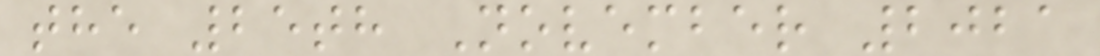the 25th November 2021
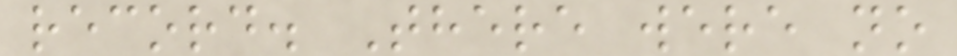record. There were no
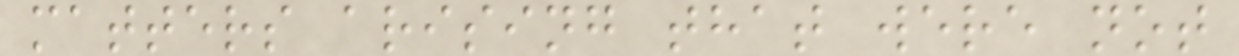matters arising that were not
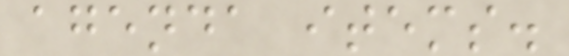agenda items.
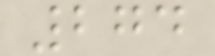274
